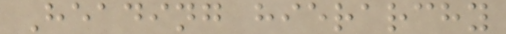Heading hierarchy
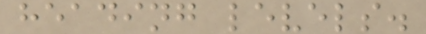heading levels.
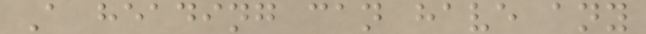A heading can have any
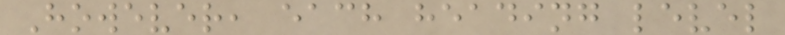However, each heading level
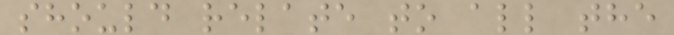should relate to all the
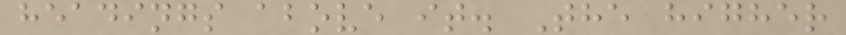headings above it. The higher
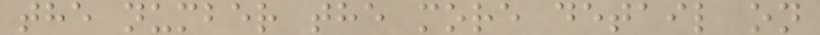the number the more detail on
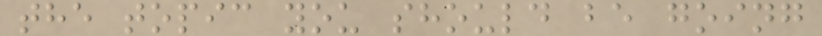the topic you should be going
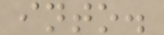into.
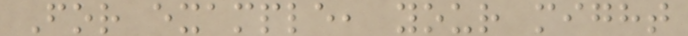For example, your might
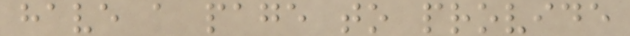have a page to provide
